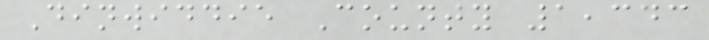Dinwiddie County 1,343
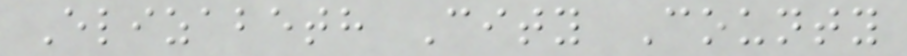Elizabeth City County
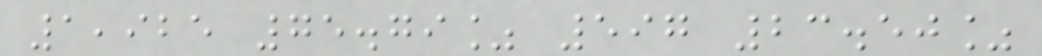1,925 75.79% 597 23.50%
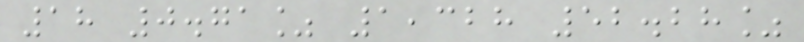18 0.71% 1,328 52.28%
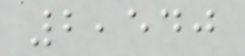2,540
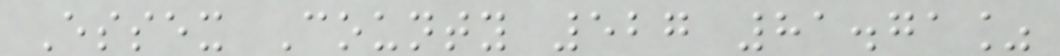Essex County 527 81.71%
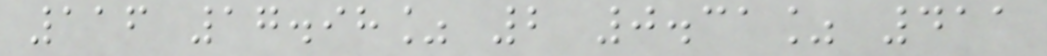116 17.98% 2 0.31% 411
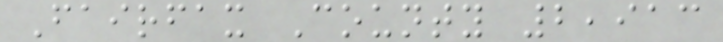Fairfax County 2,913
